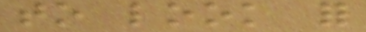to look for
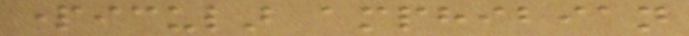particular amphibian
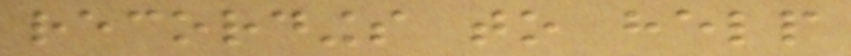recordings to help
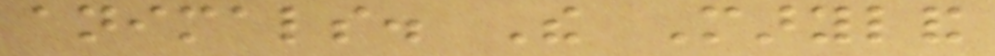animals. The Maryland
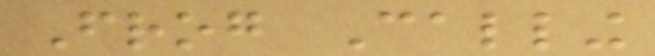Frog Calling
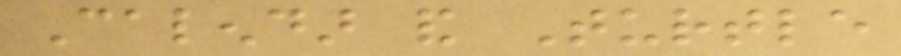Calendar and Turtle
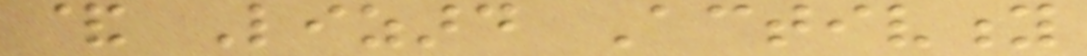& Lizard Activity
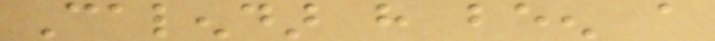Calendar have been a
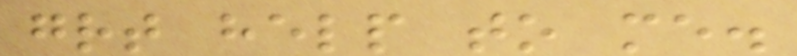great help to me.
